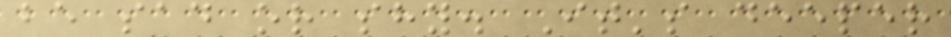be sad or shy. It's deeper
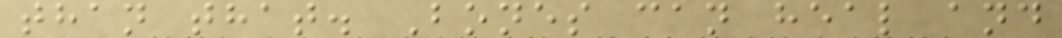than that. Bones can heal and
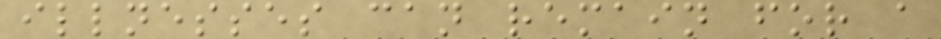illnesses can remain for a
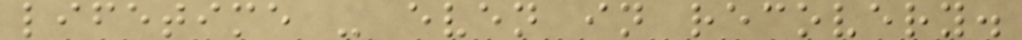lifetime - even in recovery.
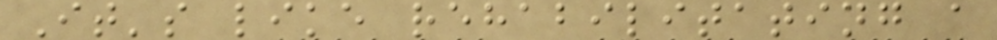It's like rehabilitating a
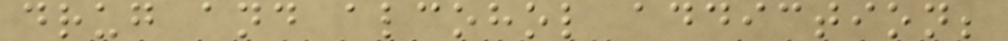drug and alcohol addiction;
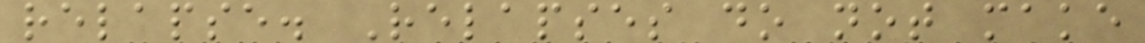relapse. Relapses do not make
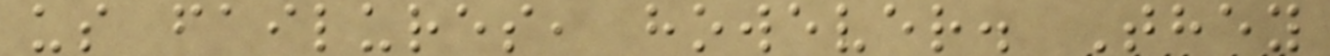us failures, however. They
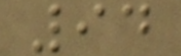94
